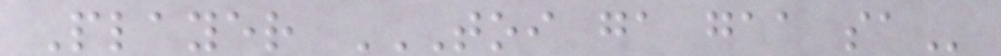Player TOI GA GAA SA
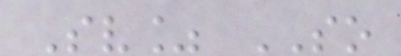Sv% SO
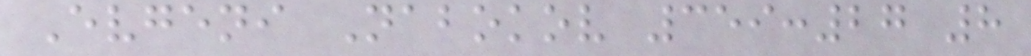Evgeni Nabokov 359:27 8
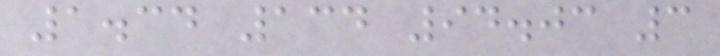1.34 134 94.03 3
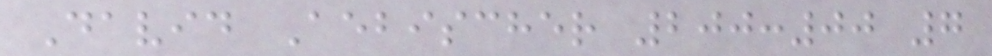David Aebischer 200:00 7
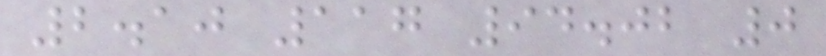2.10 117 94.02 0
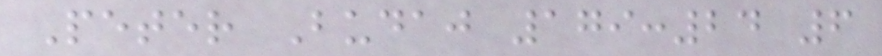Peter Budaj 179:24 6
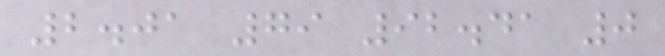2.01 79 92.41 0
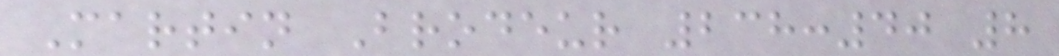Martin Brodeur 238:40 8
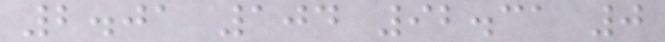2.01 104 92.31 0
